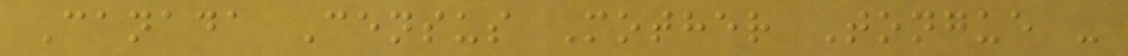Canada Census Mother Tongue -
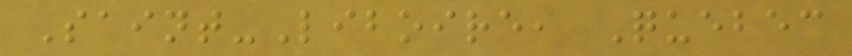Saint-Liboire, Quebec
